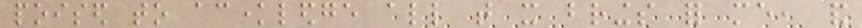poised to acknowledge all that it brings for me, and
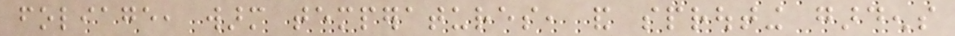foliage, warm temperatures, and sprouting gardens
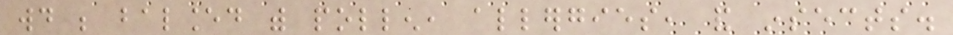would be balanced with pollen, allergies, and insects.
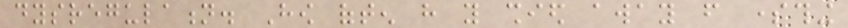dysregulation. How often have you shied away from something
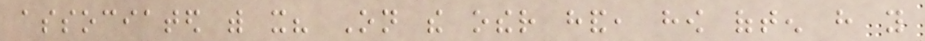associated with it? On the other hand, how often have you
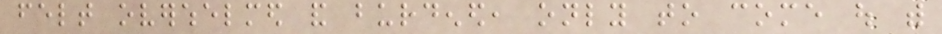felt overwhelmed and burdened, only to come out with
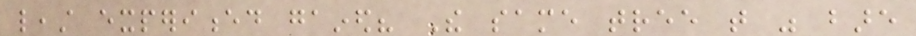least experienced gained? The same tree that was bare
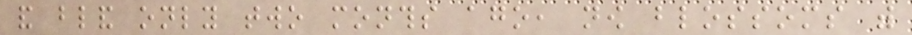and bland only two months ago, now blossoms with
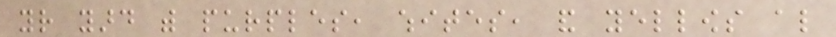your yard with purples, whites, and yellows also
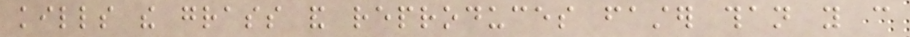kills the grass and reproduces faster than you can
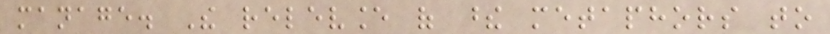manage. The relevance of these metaphors to
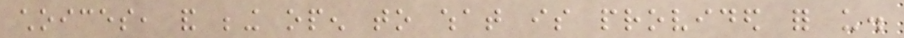choices, and being open to what is provided for us.
